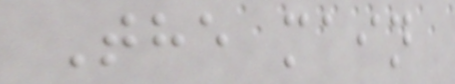The main
